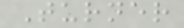Turner
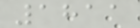1811
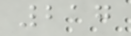217
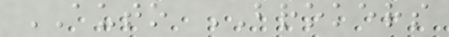AUTO BROKERS
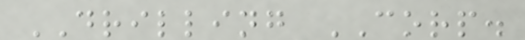DRILLING CORP.
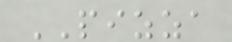PIZZA
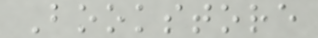Bookstore
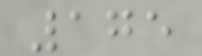175
